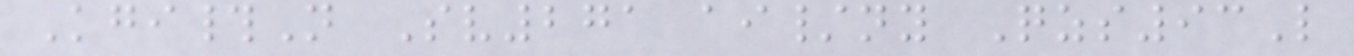Kgi#N Sv271 ai/ny Qzs93L
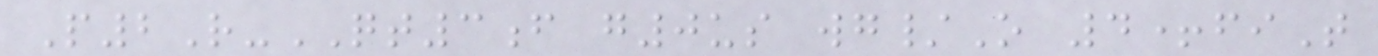P2R-QT3f g0us wg/O 4+fiT
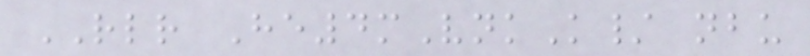RLR He4mVnkK/ nbu
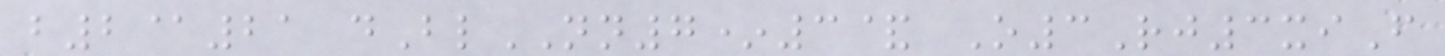b2@21 dBlNN7*3& O3Rj3xiF
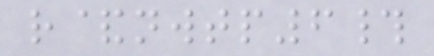r&nwtp6#
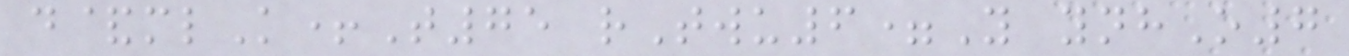d&mlK+T75 rTwu6=Y ynhO7
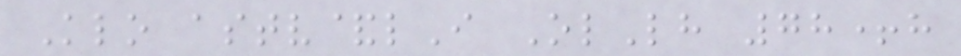Klo astv&lI OlLh 78+h
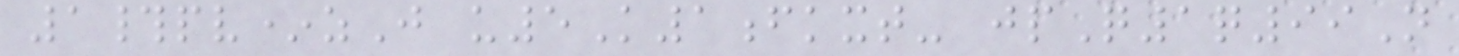1#pv*zJ u5K1fkxt- jpQ1q99N
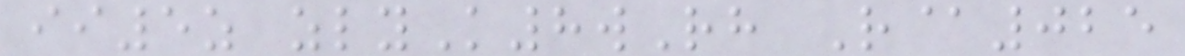ii5z zlyK8wRh R@025
